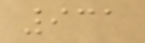931
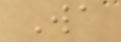Wa
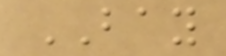BAY
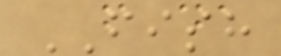FISH
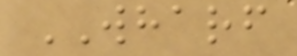WHARF
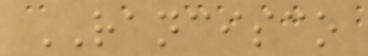RANCISCO
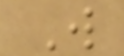W
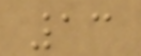13
